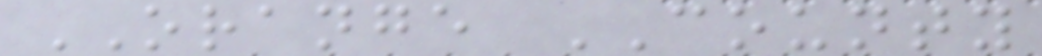ORANGE COUNTY
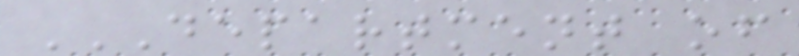DEPARTMENT OF
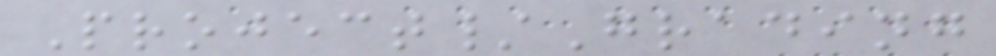Project/Grading
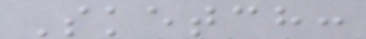Sketch:
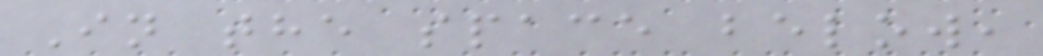In the space below,
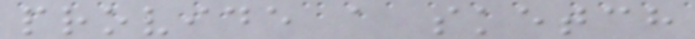provide a sketch
